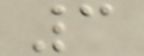3
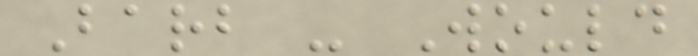Barb - Would
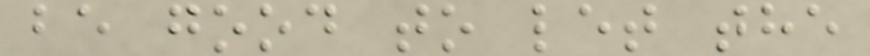be good to let the
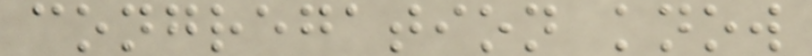congregation know
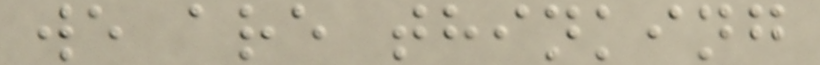we are thinking
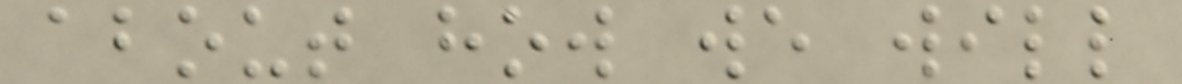about how we will
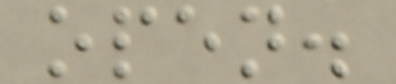open.
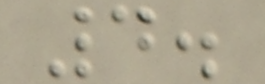4.
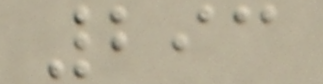293
